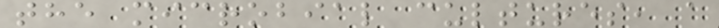the microbial cultures, a
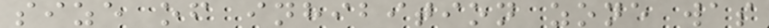size of inhibition zone was
